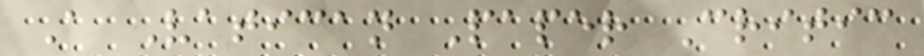A Vatican Paper Critic
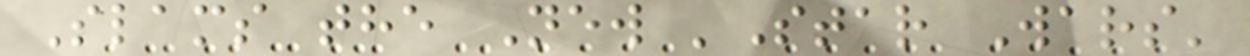Slams the New 'Star Wars'
